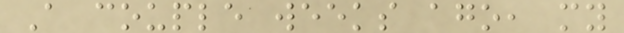A couple weeks ago, my
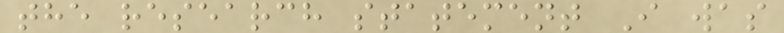the research statement I was
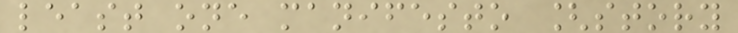least one manifesto [story
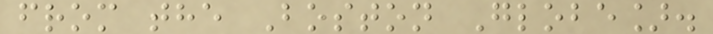from the Boston Globe].
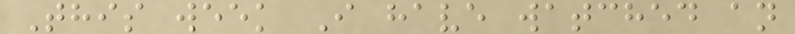This week I have watched an
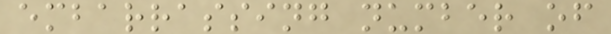embarrassing number of
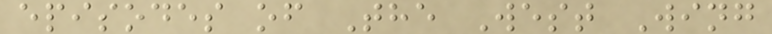episodes of The West Wing
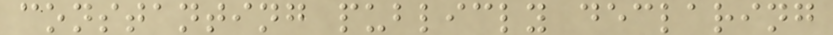constanting publicly declaring
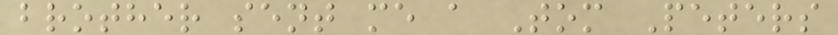brother sent me a Tom Peters
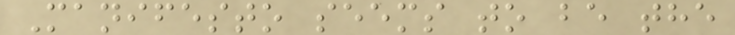Manifesto seems to be the
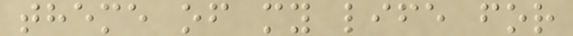theme of my life for
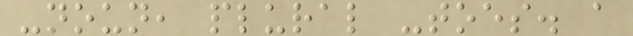-noun, plural -toes. a
